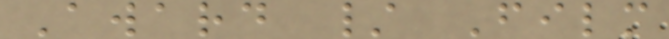Award / Film
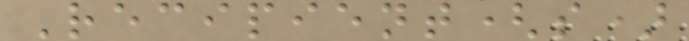Recipient(s)
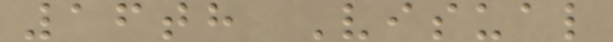16th Visual
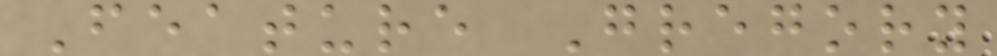Feature Gregory
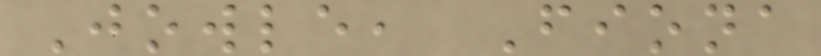Jowle, Fiona
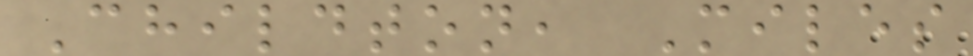Childton, Miles
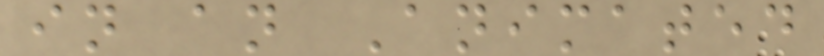in an Animated
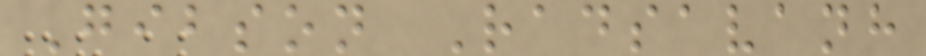Gibson Radsavanh
